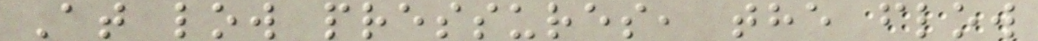At low pressures, the flow
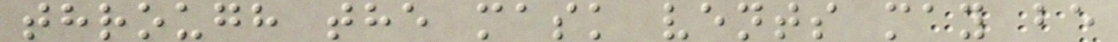through the mask vents may be
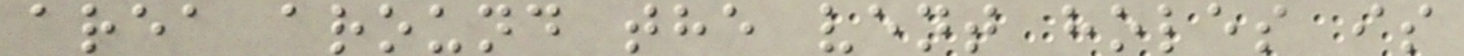area around the vent holes is
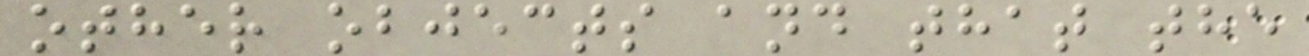other objects and that the
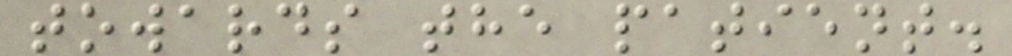towards the patient.
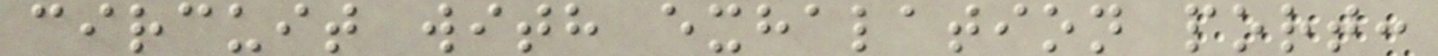circuit with exhalation port:
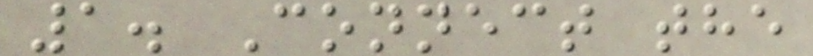1. Connect the
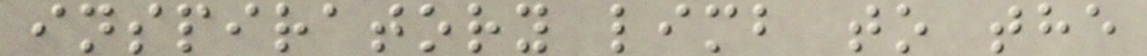inspiratory limb to the
